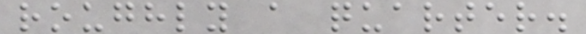roughly a quarter.
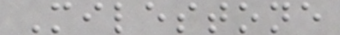Milestone
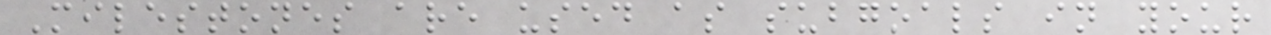Milestones are used as subgoals in your
